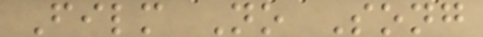Film No Song
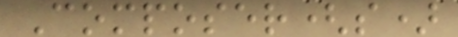Composer(s)
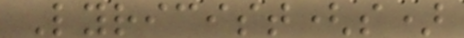Lyricist(s)
